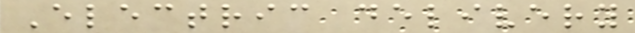Electric delivery
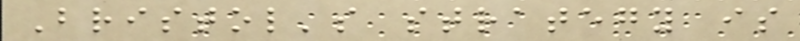Bristol's strategy is
